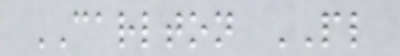CARLTON PL
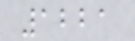1221
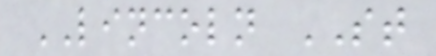LINCOLN ST
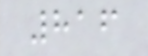816
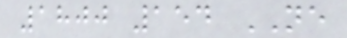1800 154 NE
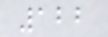122
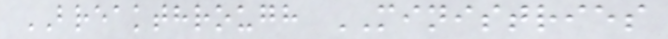BREAKTHROUGH MINISTRIES
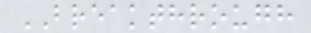BREAKTHROUGH
